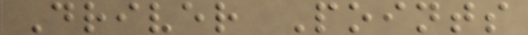Driver Points
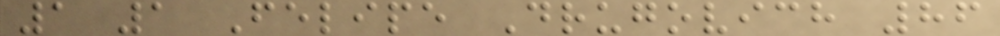1 1 Felipe Drugovich 86
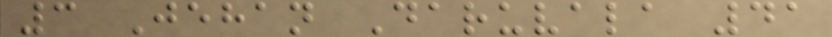3 Jehan Daruvala 41
